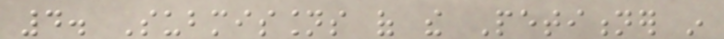4. Submissions of the Petitioner in
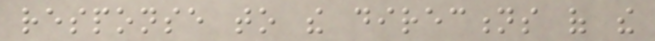response to the directions of the
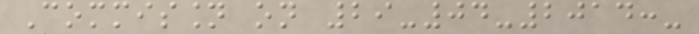Commission on 29-04-2014:-
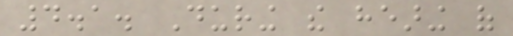4.1. During the hearing of
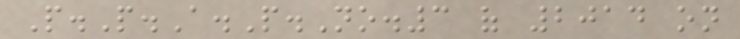P.P.A.P.No.3 of 2014 on
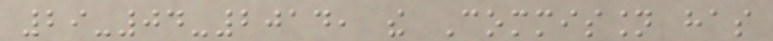29-04-2014, the Commission has
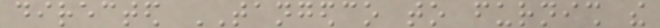directed TANGEDCO to furnish the
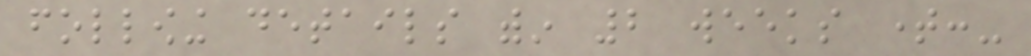following details within 2 weeks time:-
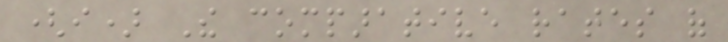(i) The comparative rates of
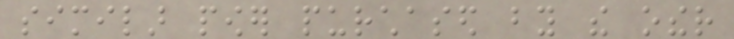similar power purchased by the other
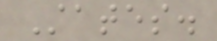States.
